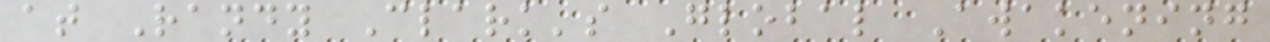at Randy Clark's Global Awakening
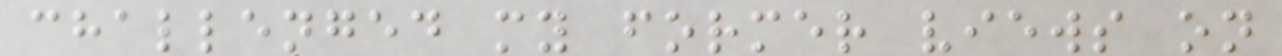challenged my former views on
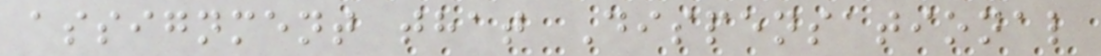assignment that Dispensational
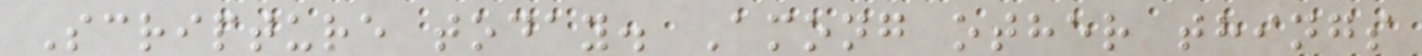Scripture today. Among other things
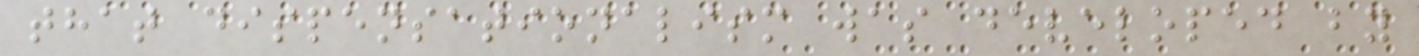that dispensationalism was developed by
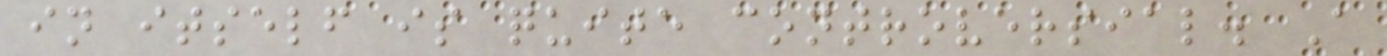in itself is quite controversial. A
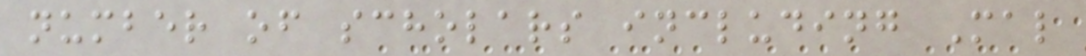number of scholars including Mal
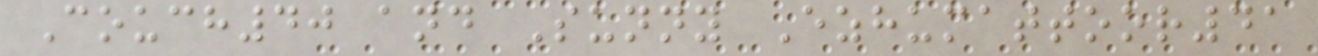Couch40 and Sunny Ezhumattoor41
